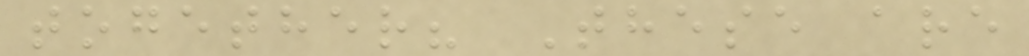together? These are
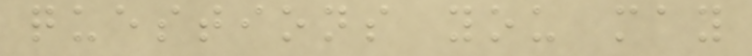questions you may
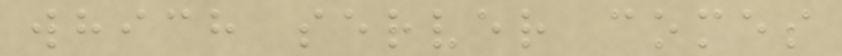which server comes
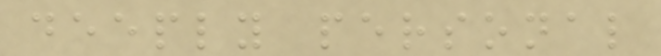deeply personal
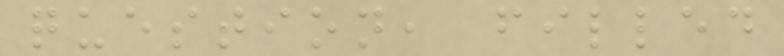question, filled
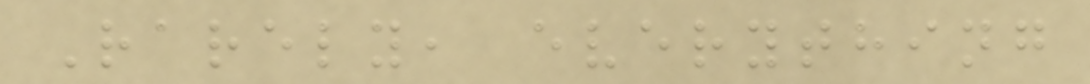Rarely, everything
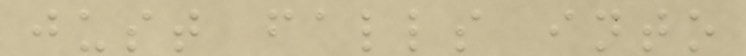just falls into
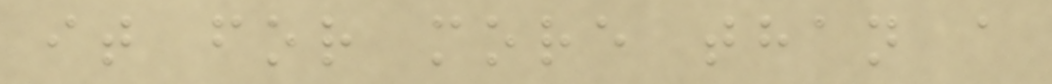it for more than a
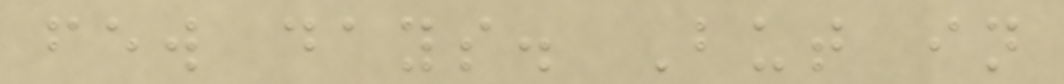few days. But in
